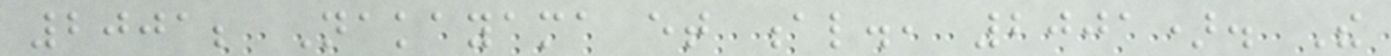2001; Nakayama et al., 2001). The
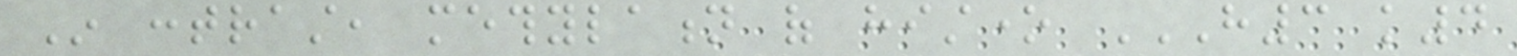In contrast, methylation of histone H3 K4
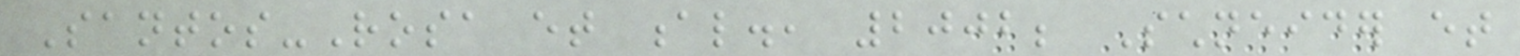Santos-Rosa et al., 2002; Schneider et
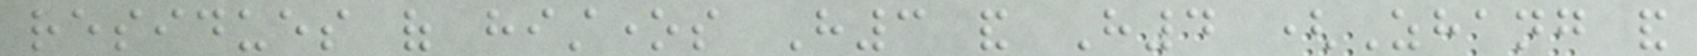residues of histones H3 and H4 (Zhang and
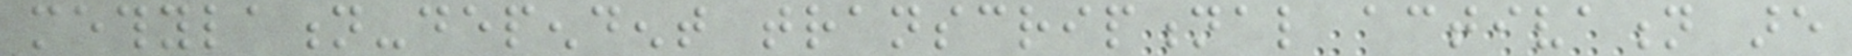methylation-dependent transcriptional activation are
